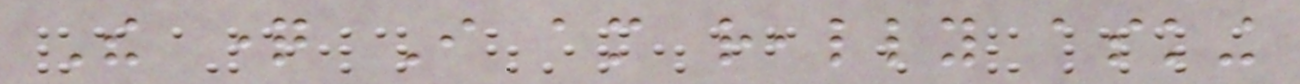The question I am really asking
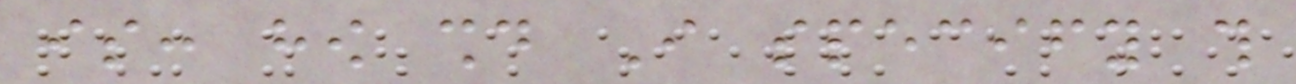is: how should I specify this
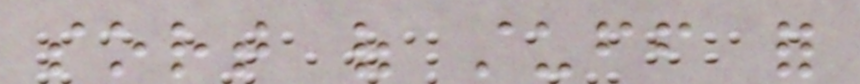sort of stuff for
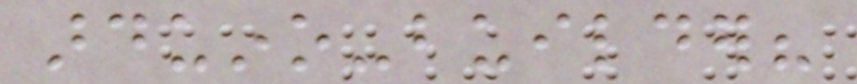arduino-builder?
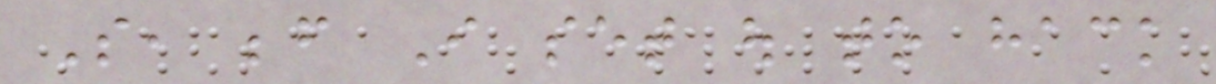So, before I set out to hack
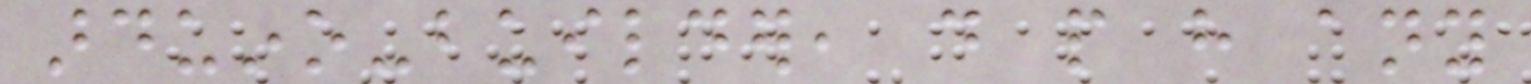arduino-builder, do people have any
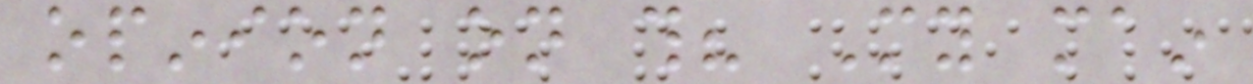opinion on this? My main
